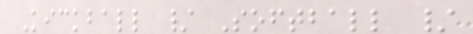Kickball / Softball /
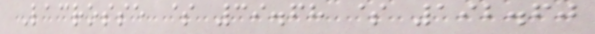Lacrosse $ 39.68 $ 192.60
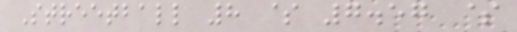Streetball 8 $ 7.57 $
